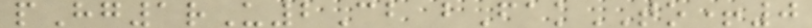pHg1rU2Cb bFakTO+0
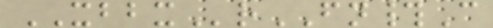XBBXrFN#C
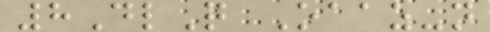8DlQ Oaaz-n
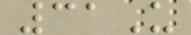31U
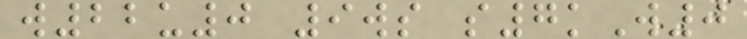w22u0 9ws s7kW0
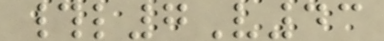#l7V43
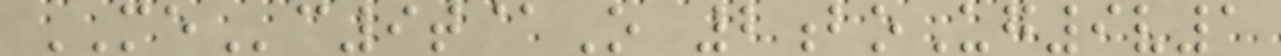MEc9t@O 2boUg9v1
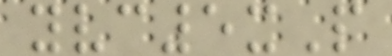yvc5xP
